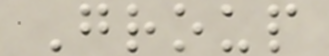Group
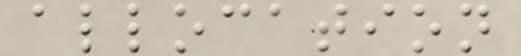allocation
